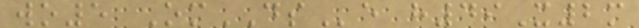wo5 OmDSe h49X2m
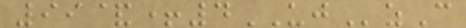99&+4UJzC
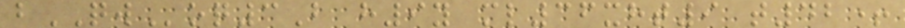bQWoq3B h9y ml36xht9 t42+
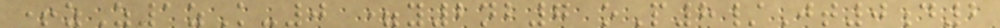+zZ1zK-0 =y2nb7 oP8/Jt0d2
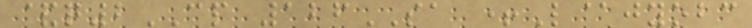&q2CP 126SA +L@jyobc
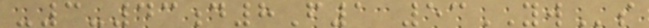-3-43d8F1 53YWs
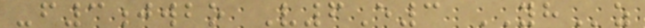-f3jwbo V6E3 YHz
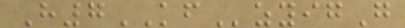H7KFzyigG
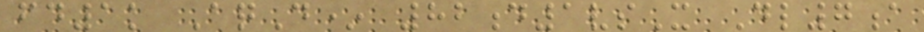fd1k AqD* 82d1vsX Dl7a
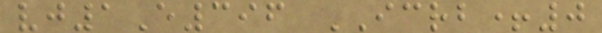vj1E396 ICRB+0
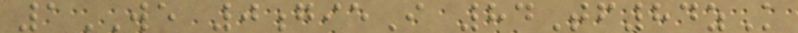1WE 0gieI 84Tf84zK
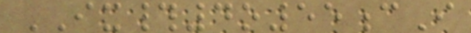IX#4o55cI
